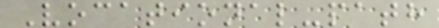Vocational-path
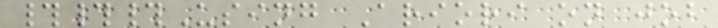###Using Ariori on job
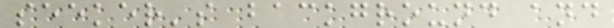seeker's background and
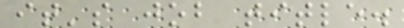it's job title.
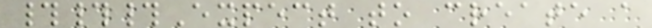###Expect to create a
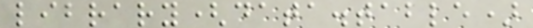library(data.table)
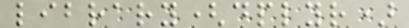library(dplyr)
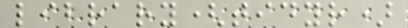library(tidyr)
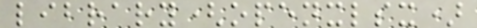library(openxlsx)
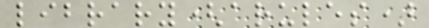library(arules)
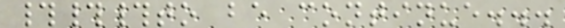###to be continue...
